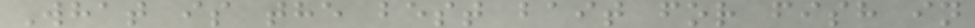What is the best bait for fish in
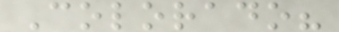Colorado?
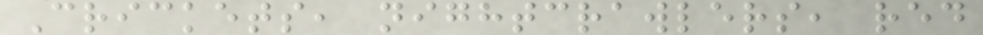Crickets, nightcrawlers, red
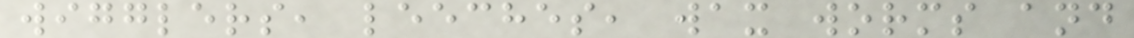wigglers, leeches, wax worms and
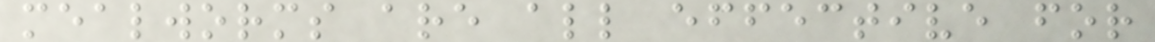mealworms are all effective for
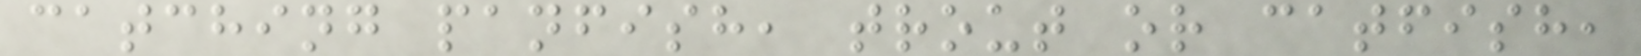catching panfish, trout or catfish,
